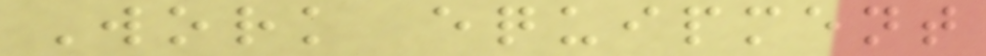Work equipment
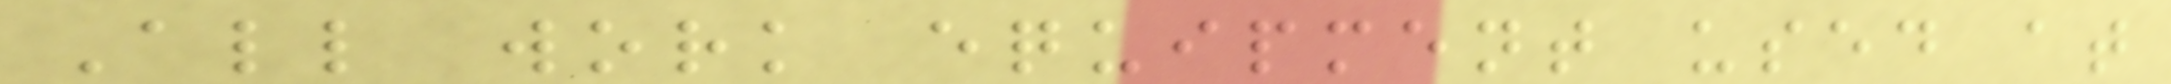All work equipment used at
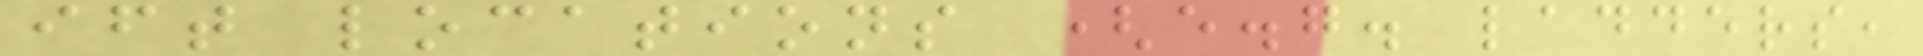ift locations (e.g. ladders,
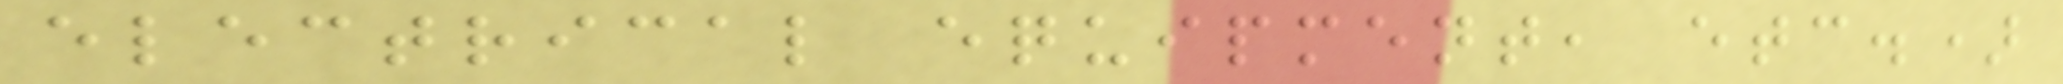electrical equipment, etc.)
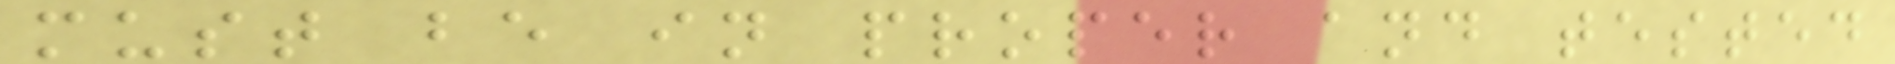must be in proper and tested
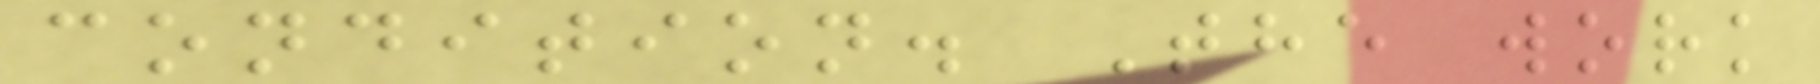condition. The work
